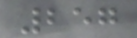257
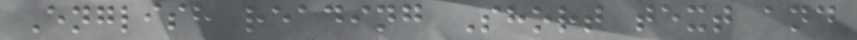English reading Short text and
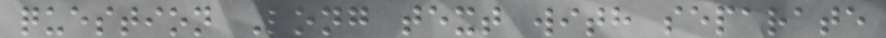question Long text with separate
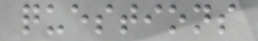questions
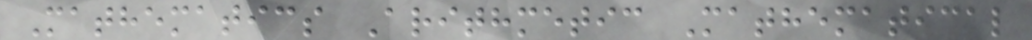Mathematics Arithmetic Mathematical
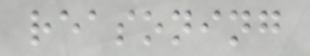reasoning
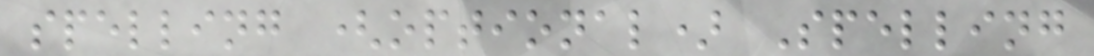spelling (optional) Spelling
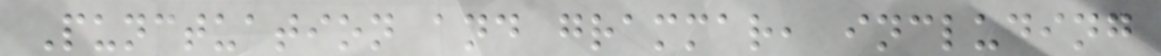Punctuation and grammar, including
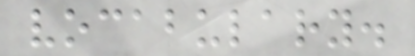vocabulary.
